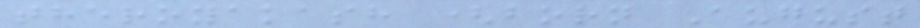theroyakash (born August
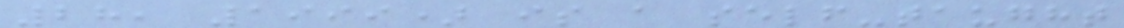28, 1999) is a self-taught
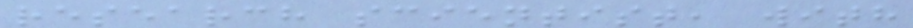research scientist, with
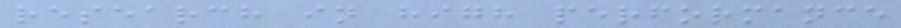research in high performance
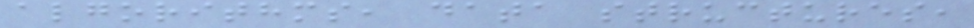algorithms, data structures,
